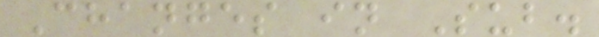Changes in Sub.
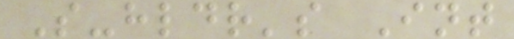S-hldr's Int
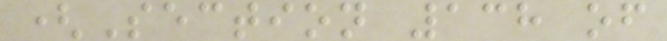(Section 138 of
